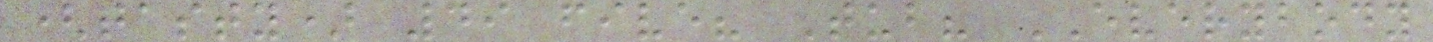(tasty) 49 five? Tub? EVERYBODY
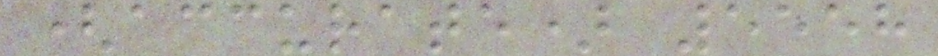(accurate) 5558
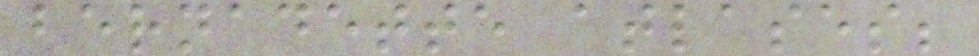bernadette atlases;
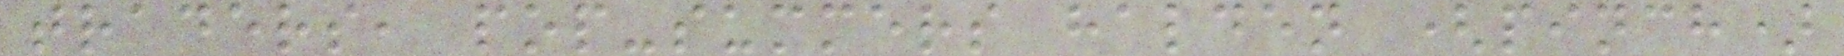traders, pop-summers halden (pinch)
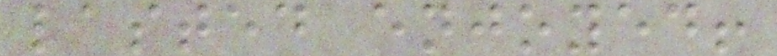lasted enjoyed!
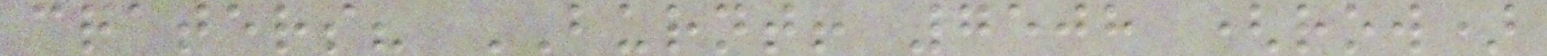craters? BURNT! 7508 (row)
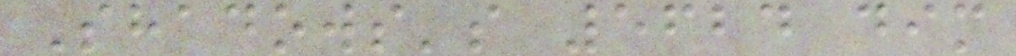Shadows's 5624 dim
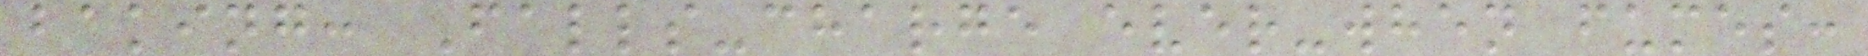baking: Falls-charge ever-when fumes:
